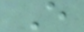E
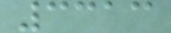3313
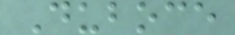Duboce
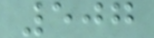507
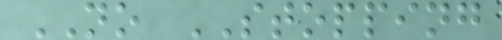NO STOPPING
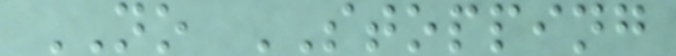NO STOPPING
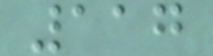117
